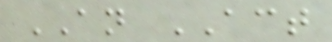AN ACT
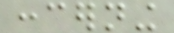concerning
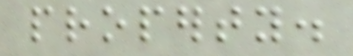property.
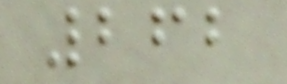262
